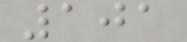101
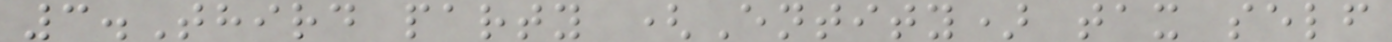3.Third party (Entity) tax self
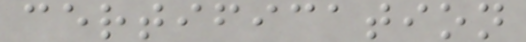certification
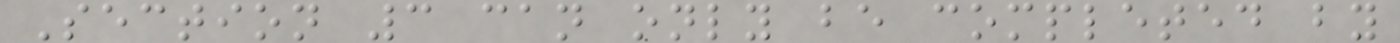Section 3 can only be completed by
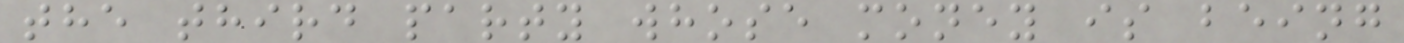the third party whose money is being
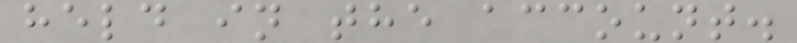held in the account.
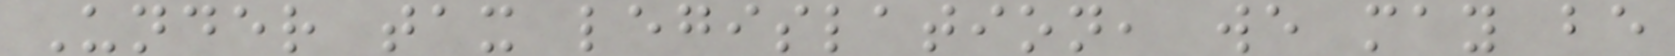Under tax legislation, we may be
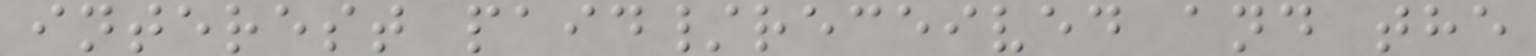interest paid/received and the
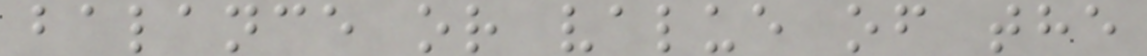balance or value of the
